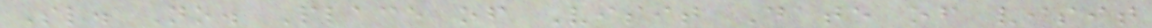Sl. No. Place of Visit Date of visit
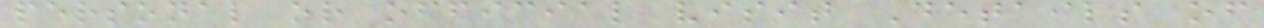personal or official visit Details of
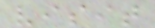visit
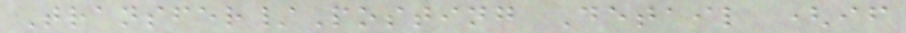Transfer/Posting Detail (if
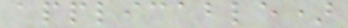applicable)
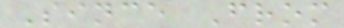Since From
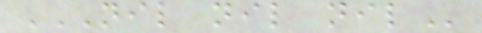NIL NIL NIL
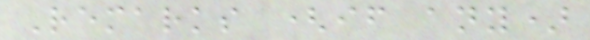Remarks (if any)
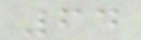64
